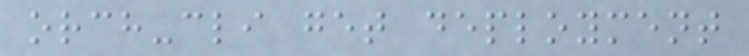orch-cli get deployment
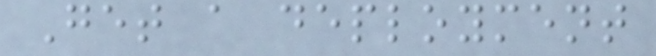Get a deployment
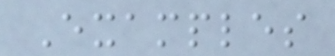Examples
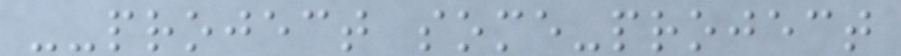--project some-project
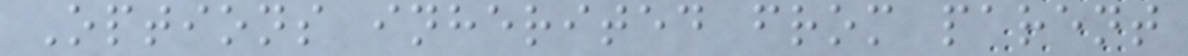Options inherited from parent
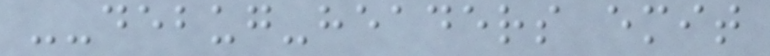--debug-headers emit
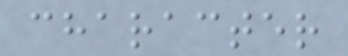character
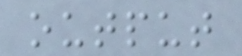output
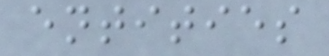entities
